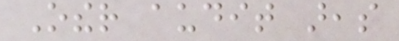Other audit areas
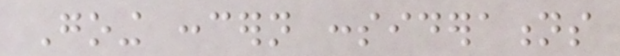Going concern considerations
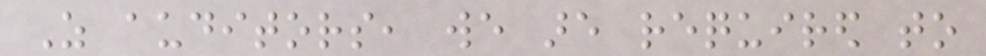As auditors, we are required to
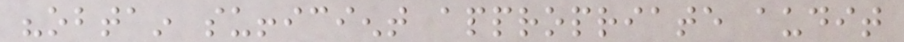"obtain sufficient appropriate audit
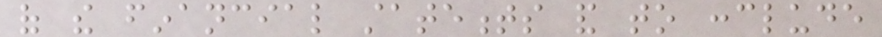of the financial statements and to conclude
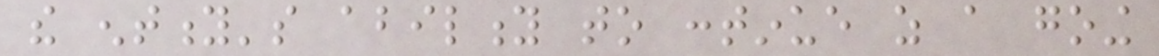the entity's ability to continue as a going
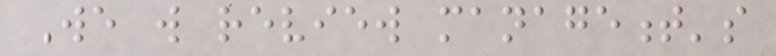We will review management's
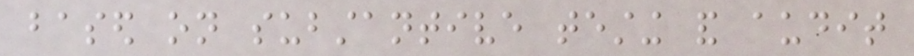based on substantive testing and audit
